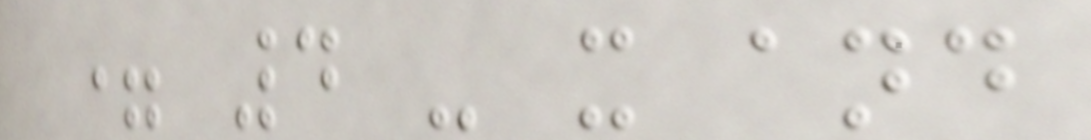= 4 - x and
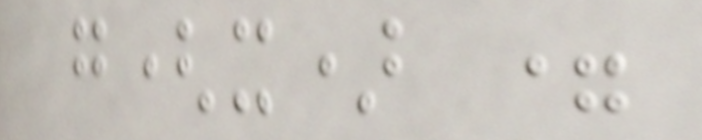g(x) =
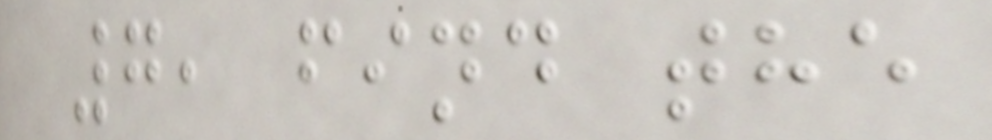7, find the
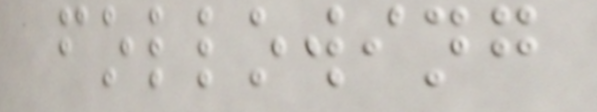following
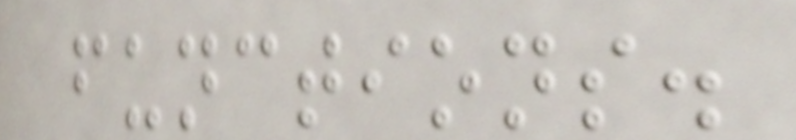functions.
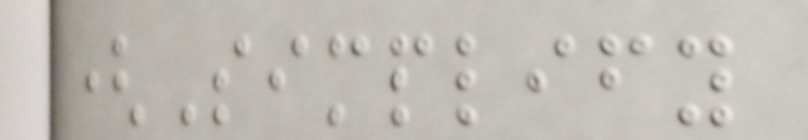(Simplify
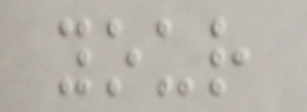your
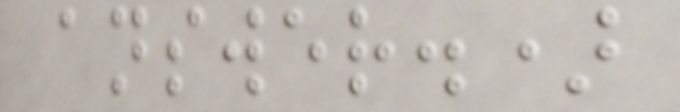answer.)
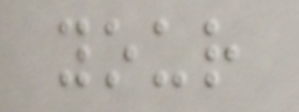your
